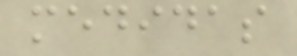medidas
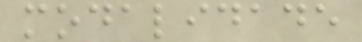modalidade
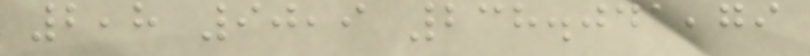2,8 90,9 238.041,79
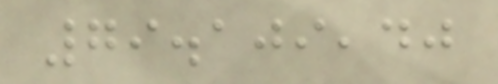79.109,40
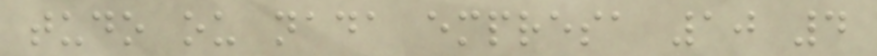tudo ou nada empresa 10 4
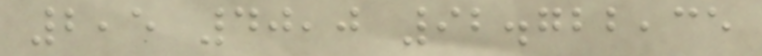2,5 40,0 92.722,35
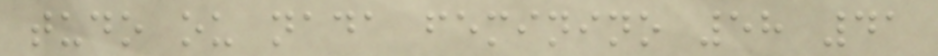tudo ou nada feminino 58 41
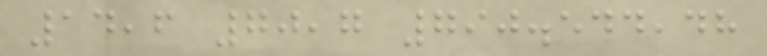14,6 70,7 790.544,48
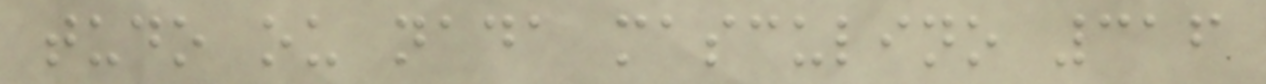tudo ou nada masculino 316
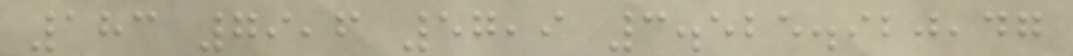183 79,6 57,9 3.525.920,47
